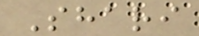Shari
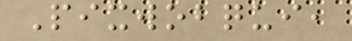Pixwobqui,
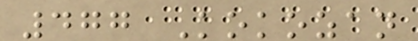477 Kokozan
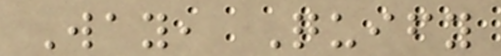Way, Quify
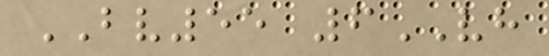BV55 6VH
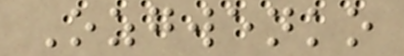Ozgwenko
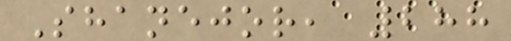Shanejor, 288
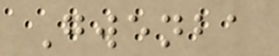Gwenba
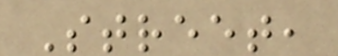Street,
